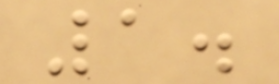1.
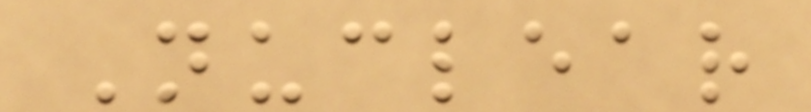Nuclear
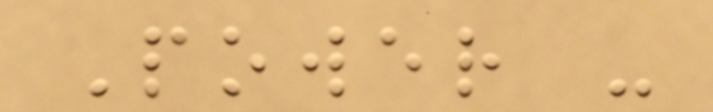Power -
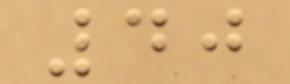40
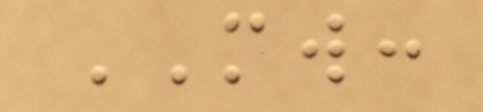MW:
